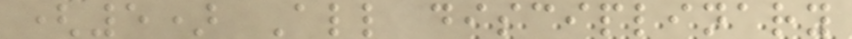(5) All disciplinary
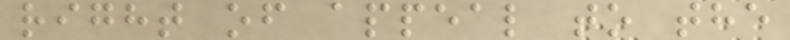right of appeal to the
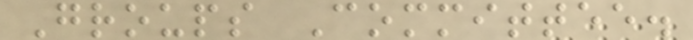Groups Committee.
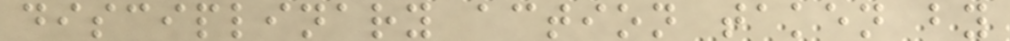disciplinary action taken by
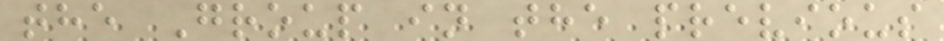the Group in the previous
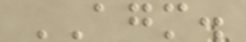AGM.
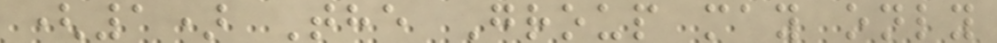(1) The Group may only
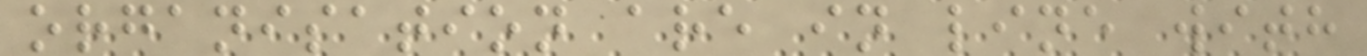organisation are in line with
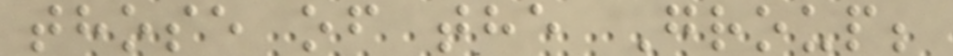those of the Group;
